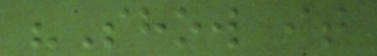"Show it
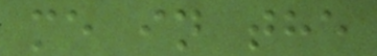me in the
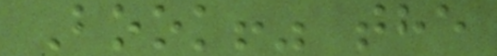Book!" the
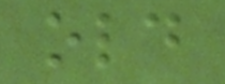old
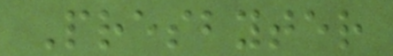Presbyter
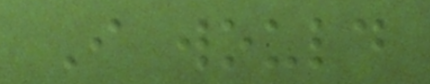I would
